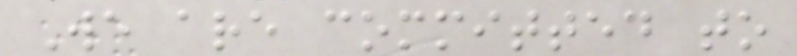We are committed to
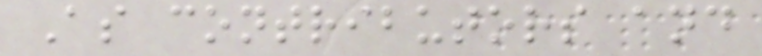As contributors and
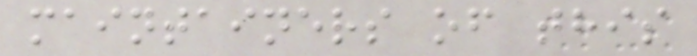maintainers of this
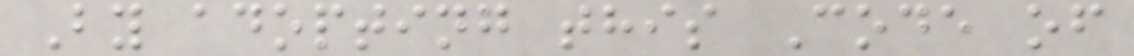By adopting this Code of
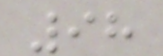98
